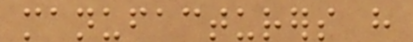manufacturers have
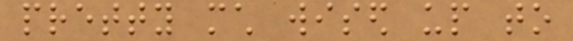pretty much wised up to
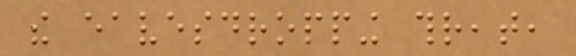the eavesdropping threat,
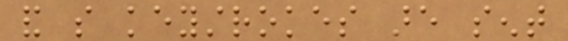and so keystrokes are sent
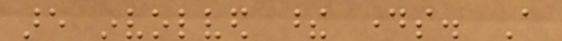are involved these days. A
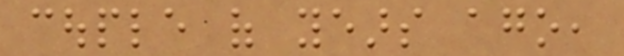couple of years ago,
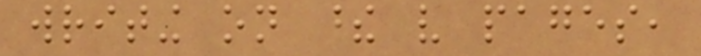writing on these very pages,
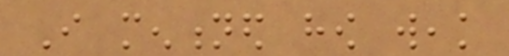I mentioned how weak
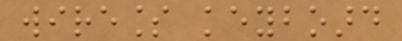wireless keyboard
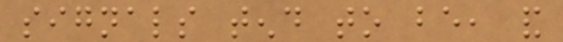signals tend to be, and
